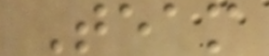Team
